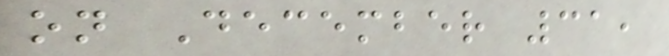on December 31,
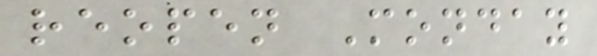reopen Monday
